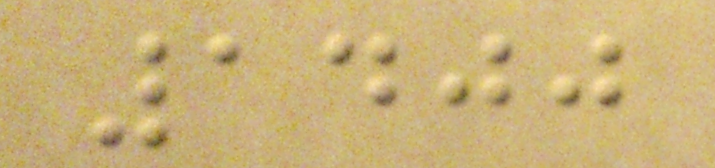1400
